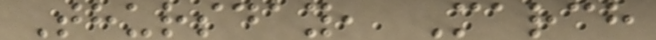Thursday, March
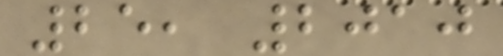25, 2010
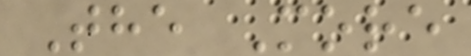The More
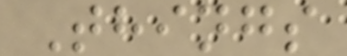Things
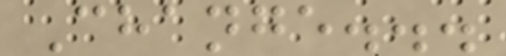Change...
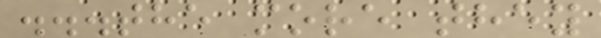...the more they
